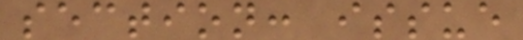section: issue
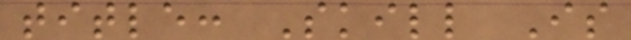title: Skill Is
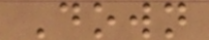Down
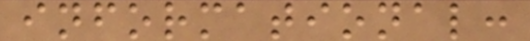informational:
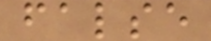false
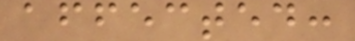affected:
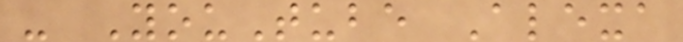- YouTube Alexa
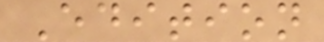Edition
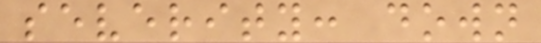severity: down
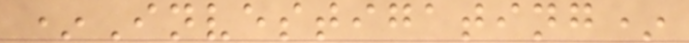*Investigating*
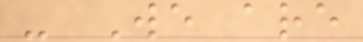- We are
